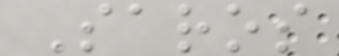Saros
